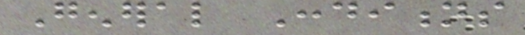General Conditions
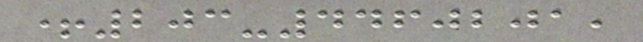+203-4460201,
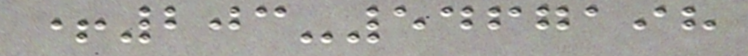+203-5467198
